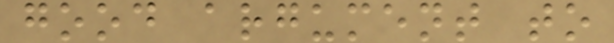good argument to
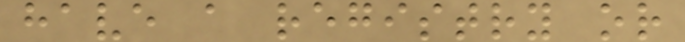have a registry or
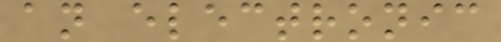an electronic
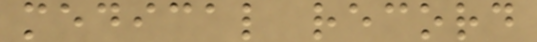medical record
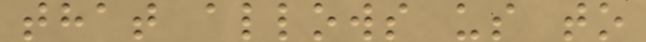that allows us to
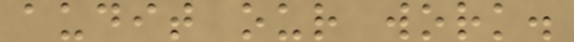audit our work.
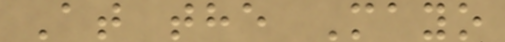At the Mayo
